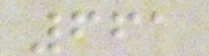661
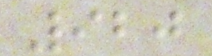920
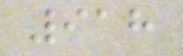918
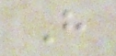H
